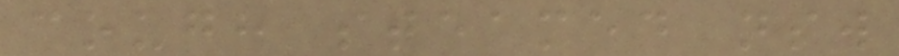cough steamed nsw
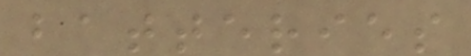batteries
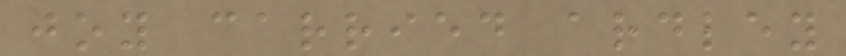joy carried ardley
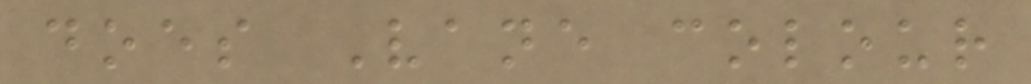does Vane colour
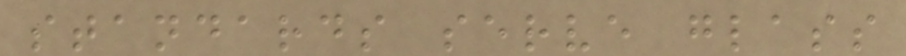standards serve glass
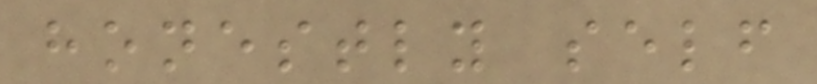honestly self
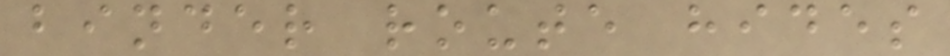binder route hides
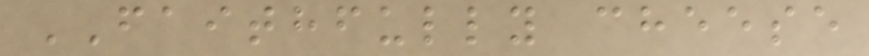FAITHFULLY cheese
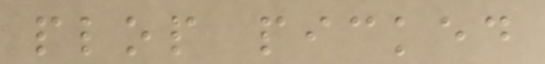plop picked
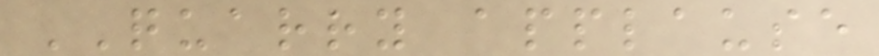QUARRY applause
